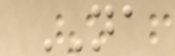NA
